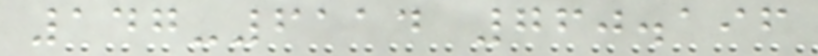147-6114 760.196
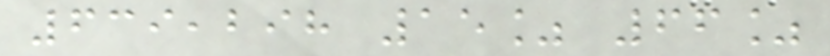639,298 15% 66%
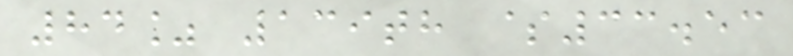84% 139th $33.53
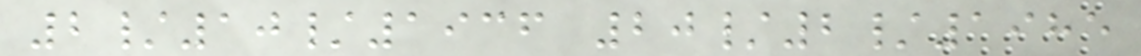2/10/1936 20/2/1985
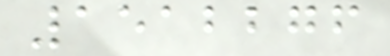1512276
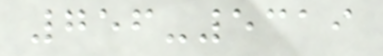756-5319
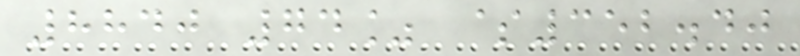8840 74% $352.40
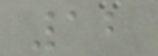12
